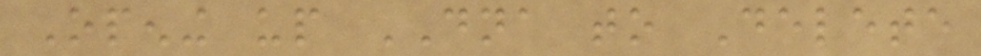Opening up DNA to Delete
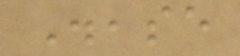Disease
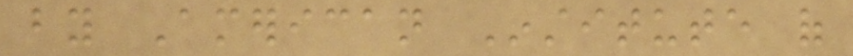by American Institute of
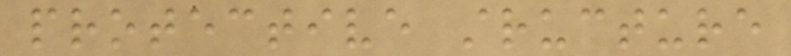protective structure
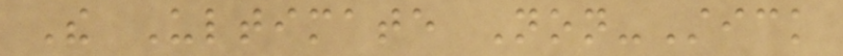The Ultimate Non-Stick
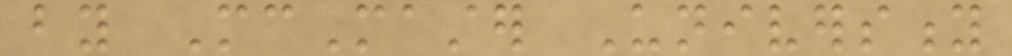by McMaster University
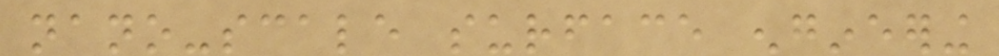nano-scale surface engineering
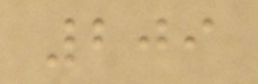209
